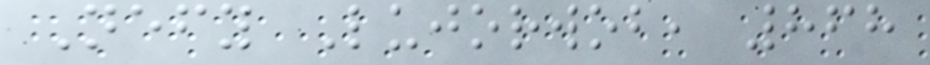Nefy Lujorwob, 868
